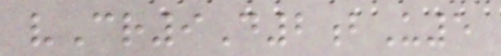vCr9D2bU5
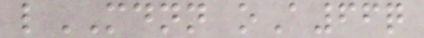lMDNN oA66q
